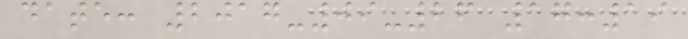date: 2017-09-26 17:19
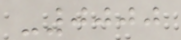-0000
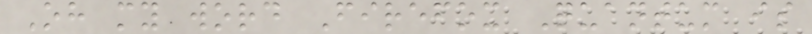Oh my word Firefox Quantum is
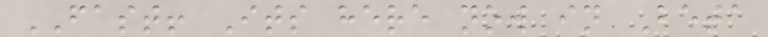FAST! Its here now in Beta
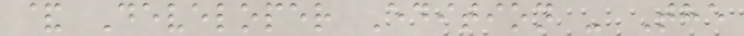& Developer Edition - The
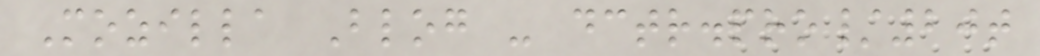Mozilla Blog - dctr.pro/20t
